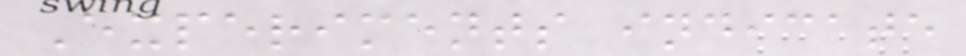Experiments indicate
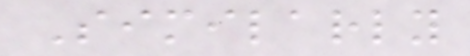Similarly
